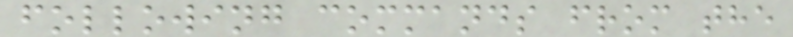following commands from the
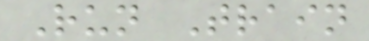Run Train
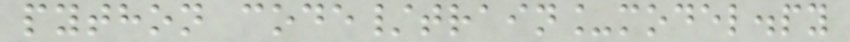python code/train_model.py
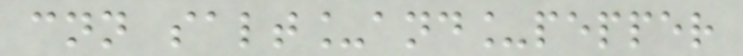cnn salt_and_pepper
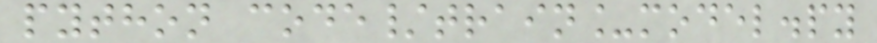python code/train_model.py
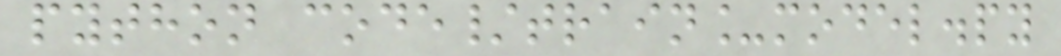python code/train_model.py
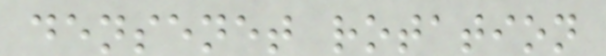densenet rotation
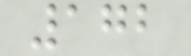172
